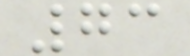73
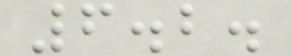6.2.
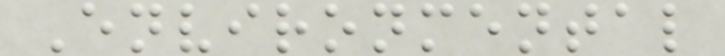Environmental
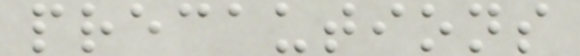precautions
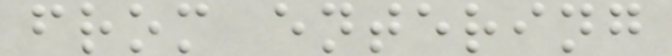from entering
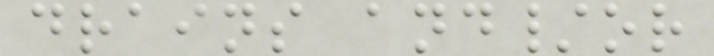drains and/or
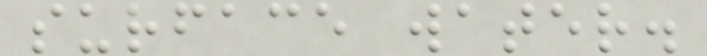surface water.
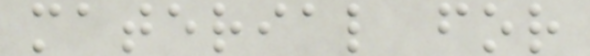material for
